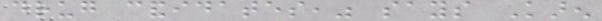drug candidates," says Karen
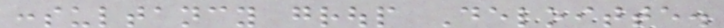consultancy group Deloitte.
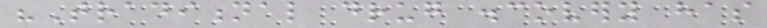"Traditional drug discovery has
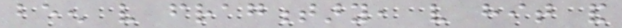been very fragmentary, very hit and
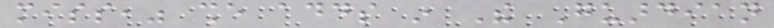miss," she adds in The Guardian
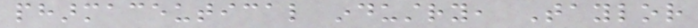pharmaceutical industry, Taylor
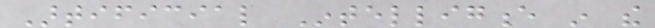Artificial Intelligence in the
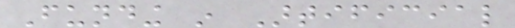Funding in Artificial
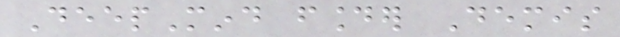DeepMind founder Demis
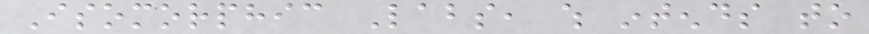Isomorphic Labs, which intends to
